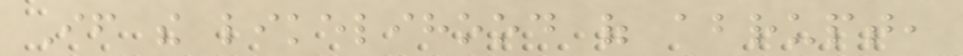If the likelihood of abrupt,
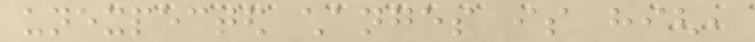unexpected changes is high,
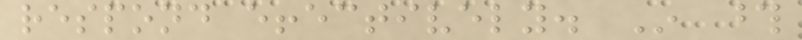respond effectively. In those
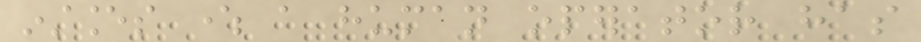instances where a human operator has
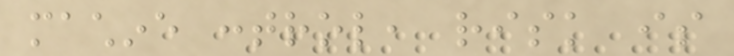machine control, risk is
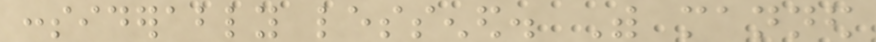considerably lessened. With manned
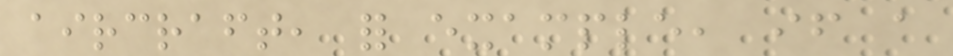aircraft, for example, if a
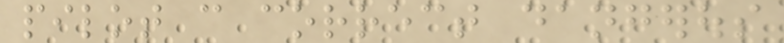pilot can correct dangerous
